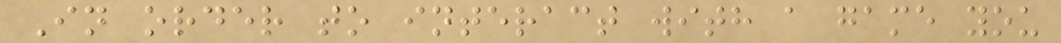In order to interact with a game you
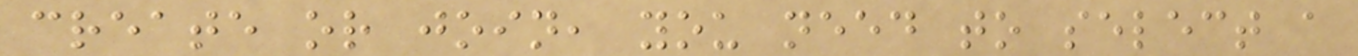create or join, you need to select a
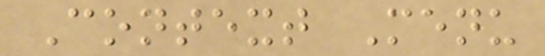Context Menu
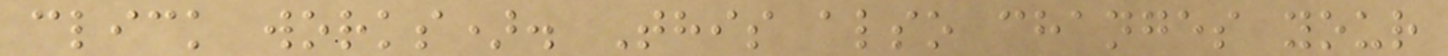click works). This also changes your
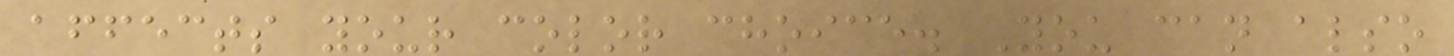affects your color choice. You can also
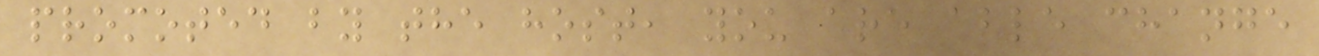promoted by the host, you are able change
